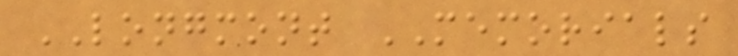LONGMONT MEMORIALS
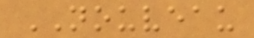NOUVEAU
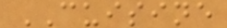CUISINE
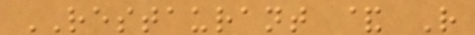RESTAURANT & R
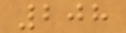208
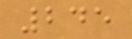245
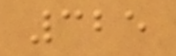325
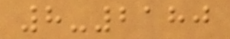8-2180
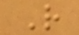R
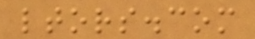ltors.com
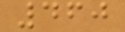460
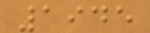1945
